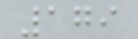179
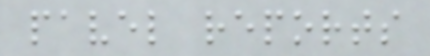pavel reports
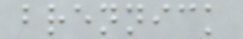brennick
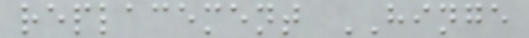replacement HINGE
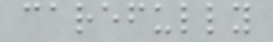carefully
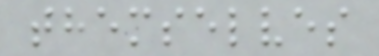themselves
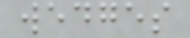wedges
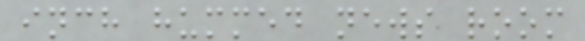inch hummed news room
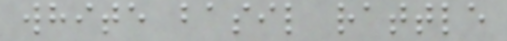white basil rattle
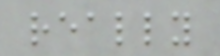really
